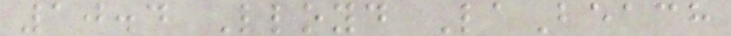10.4 Lloyd LaBeach
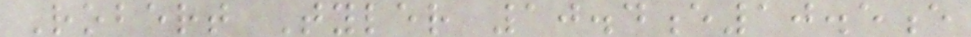Robert Tyler 10.4e10.5e
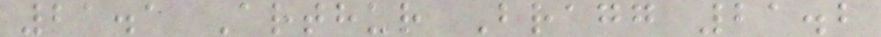21.1 Arthur Bragg 21.2
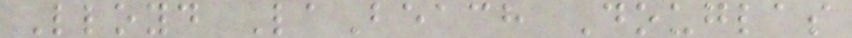Lloyd LaBeach Douglas
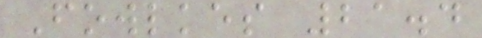Fowlkes 21.4
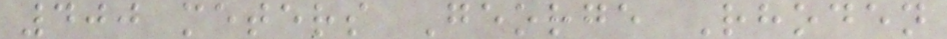400 meters George Rhoden
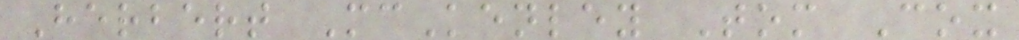Herbert McKenley Tom Cox
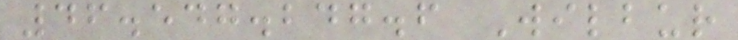46.547.247.6 Wilbur
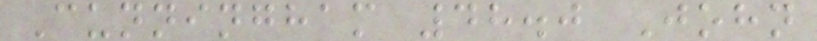Cunningham 48.0 John
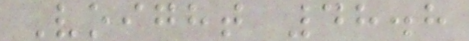Voight 48.8
